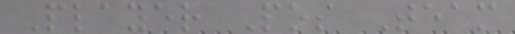Player Pos Team
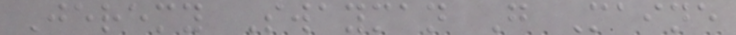Jeremy Swayman G Maine
